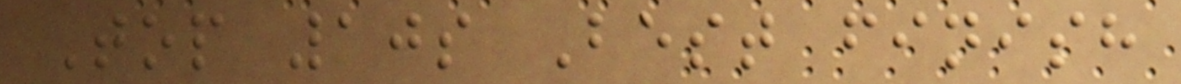Top 10s Best finish
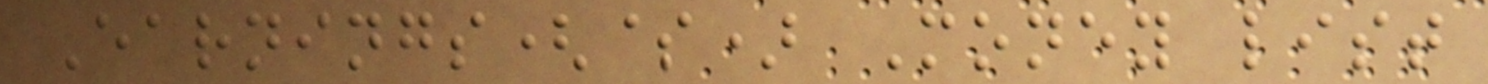Earnings($) Money list
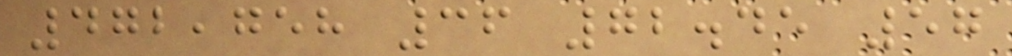472,758 36 72.45 57
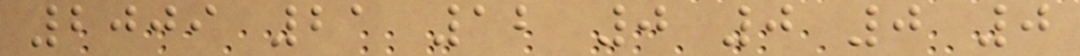2009 21 12 0 0 0 0
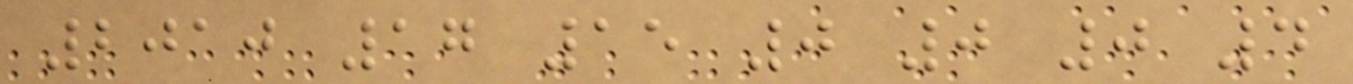2010 17 15 0 0 0 4
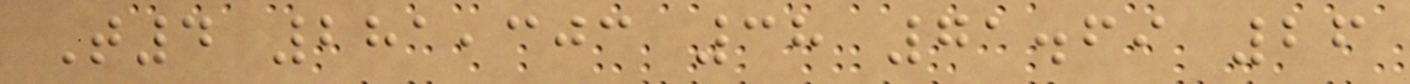T4 281,303 38 71.69 26
